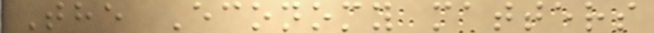The Economy matters
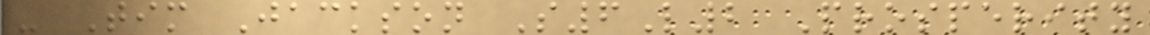- Tim Jackson S6L2 Prosperity
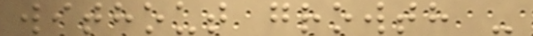without growth -
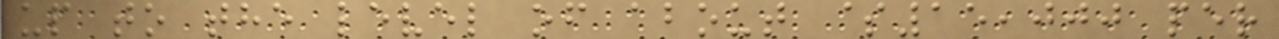up to the level of about $15,000 per
